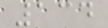134
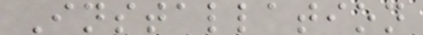Installation
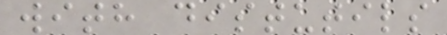with distutils
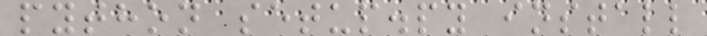python setup.py install
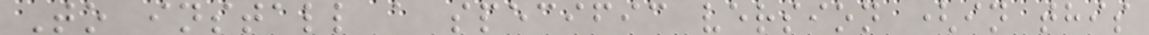To install a specific version (in this
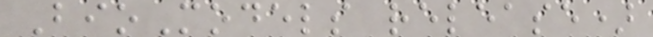BioModels release)
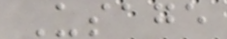Usage
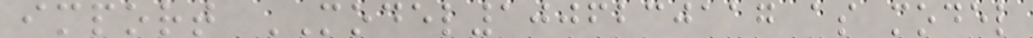import MODEL1006230117 as model
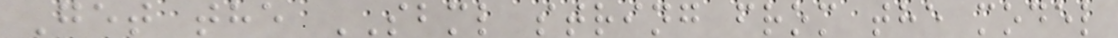Get the SBML string from the model
